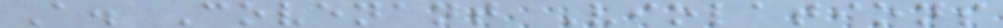A. Covenant Violations
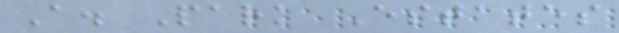A. Park Estates
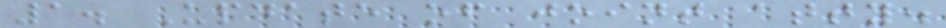1. Update of joint atty.
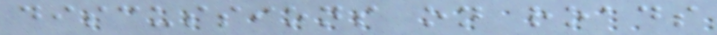discussions on roads
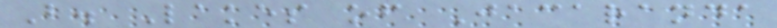B. Lakes of Jacaranda
